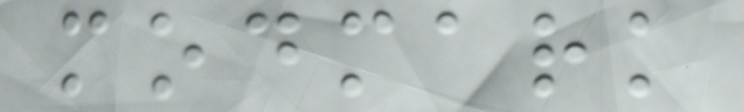modmark
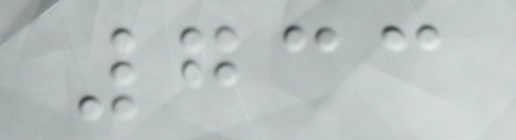733
